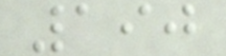190
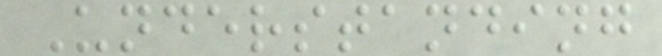Understanding
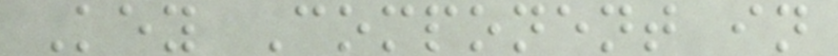Key Component in
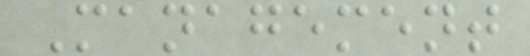Management
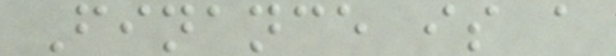Finance is a
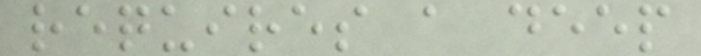requires a deep
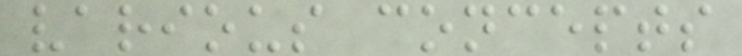various concepts
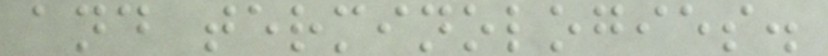and terminologies.
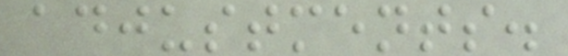adjustments.
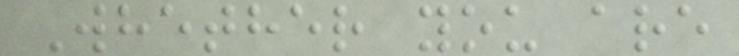Whether you are
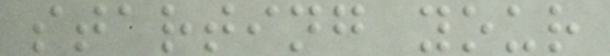starting your
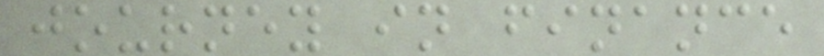journey in finance
